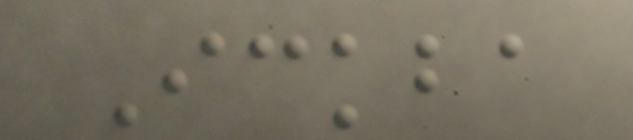Ickba
